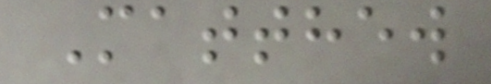Matthew
